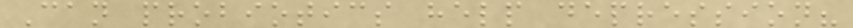Can probiotics help depression?
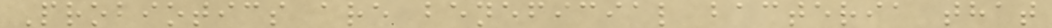Probiotics are beneficial bacteria that
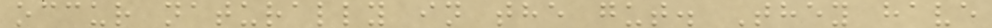occur naturally in the gut. They have
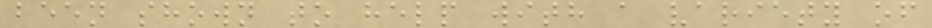been shown to help with a variety of
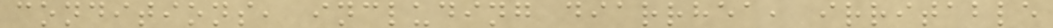conditions, including diarrhea, irritable
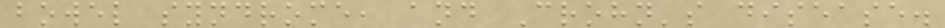bowel syndrome, and Crohn's disease.
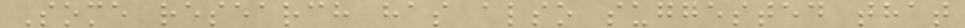Some research has also suggested that
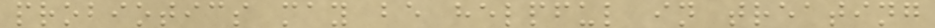probiotics may be helpful in treating
